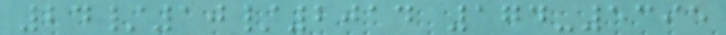24/10/2014 174-5395
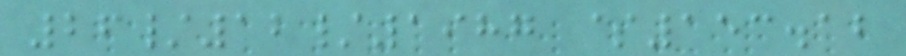26/12/1987 $153.12
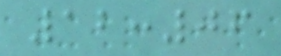12:06
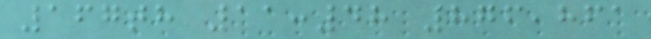167th 11:48 876,861
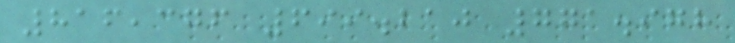816,376 699.210 771.978
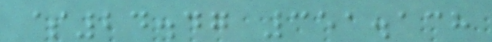$24.47 351.138
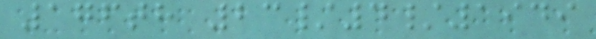176th 23/4/1949
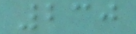230
